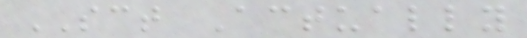SCT Actually
